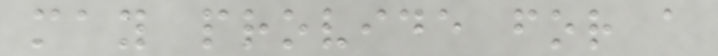may provide for a
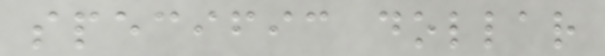specific dollar
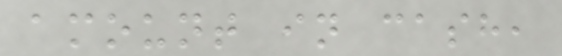amount in cash,
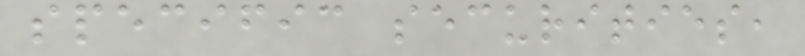specific securities,
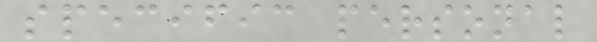specific personal
